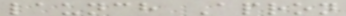launch Apron
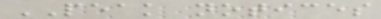PEAK notices
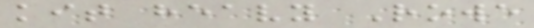kit heavy Rowe
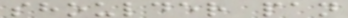shoulder pan
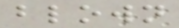blown
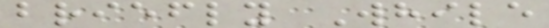briefly While
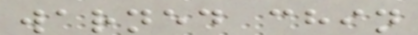warned chin
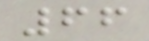66
